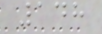148
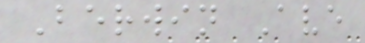Berwin Ave
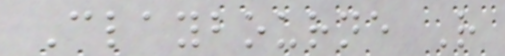Claybourne R
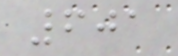601
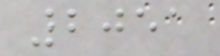2051
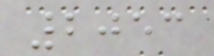2053
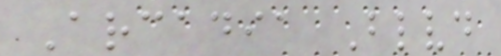Arcadia Blvd
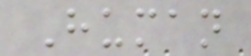Human
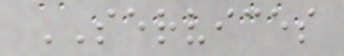SERVICES
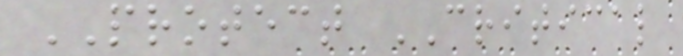PROTECT CRITICAL
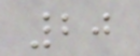20
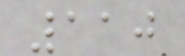110
